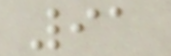91
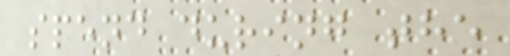spend during the
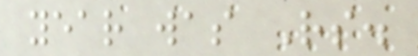year was Rs.
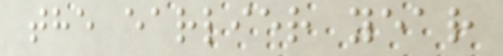the earlier year
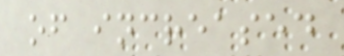of increased
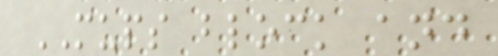MUPS block and
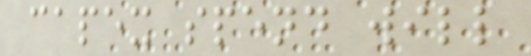capex spend will
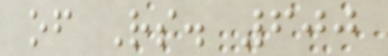of Rs. 600
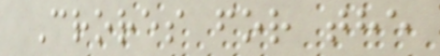Crores for the
